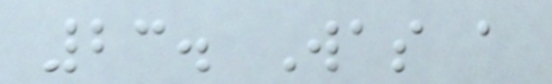23. Was a
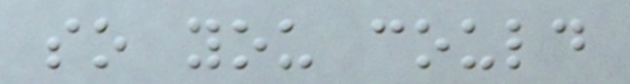so you could
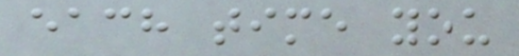each time you
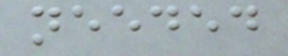needed
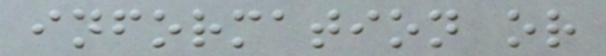information or
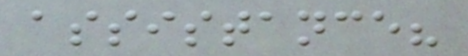assistance?
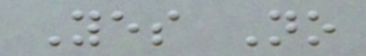Yes No
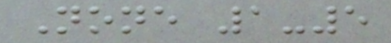None 1-5
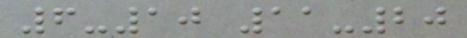6-10 11-20
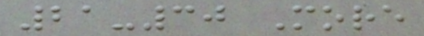21-30 More
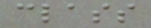class
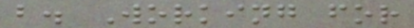b. Working for
